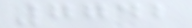7742
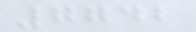7742
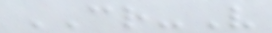CR-V
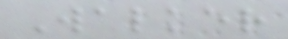Walker
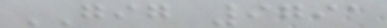GIG 9791
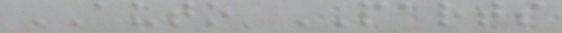AUTO PARTS
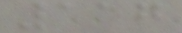117
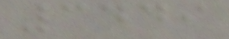3449
